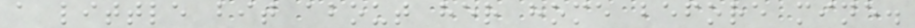a little bit about her home before mine.
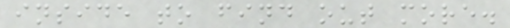inside to find out more.
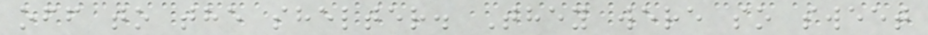off to the shelter. They were so sweet
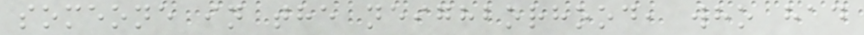someone in the neighborhood, who had
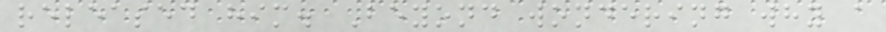released him. Beyond wondering why a
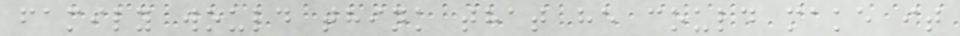family would think that he could make it
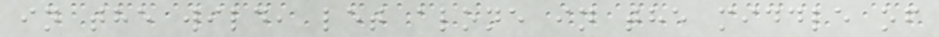in the wild, let alone in the middle of
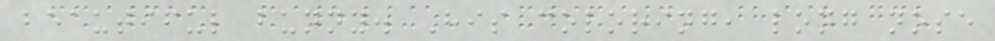beautiful bunny. His coloring, long nose
